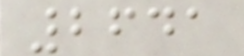2641
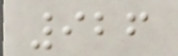926
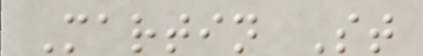Martin St
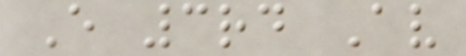E 3rd Av
